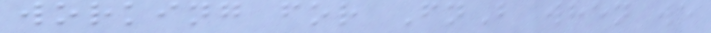working for FnB when we
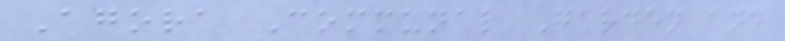Agora Communal Garden and
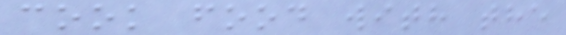cook food with the
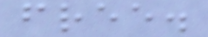free.
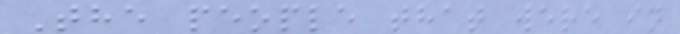The people that were in
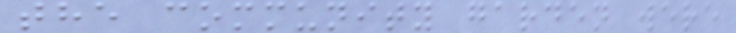the community garden were
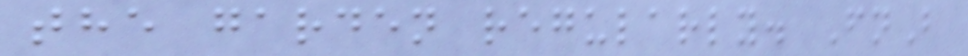the garden regularly. FnB
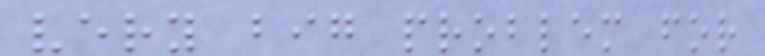very big problem for
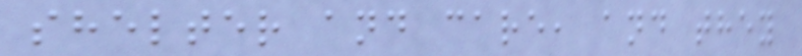shelter and care, and they
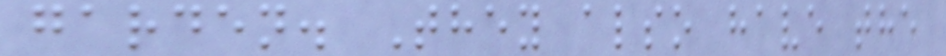garden. They also have the
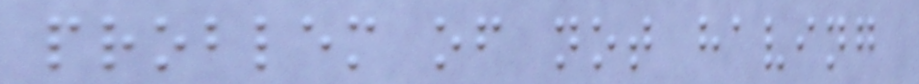problem of not having
